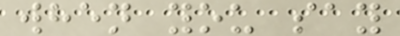when you say
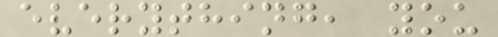everything, you
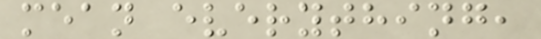mean everything,
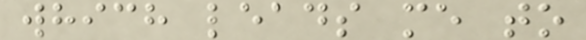which leads me to
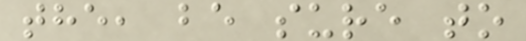the, be sure to
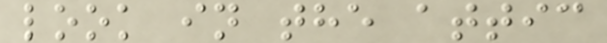look in the attic
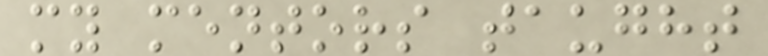my mentors taught
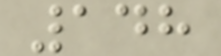148
